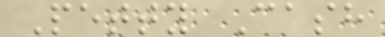Petty Cash
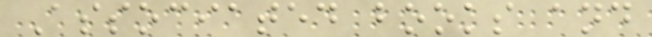Associated books and
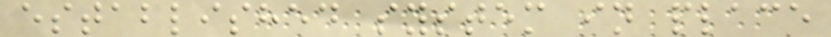established system in place
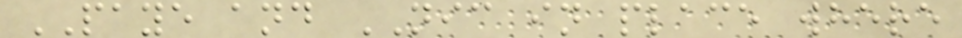PAYE and NIC in place where
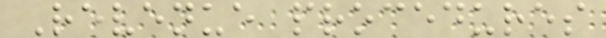Revenue procedures
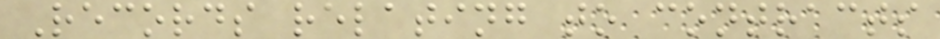Records relating to contracts
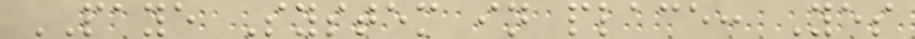PAYE System in place: Yes
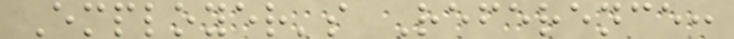Employer's Reference:
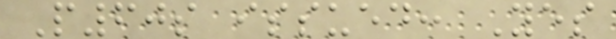P60s issued: Yes
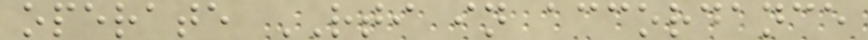operate RTI in accordance
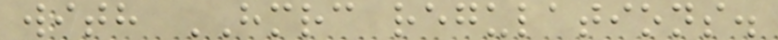with HMRC regulations.
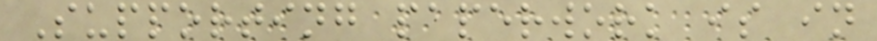Supporting paperwork is in
